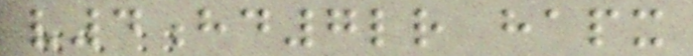v4hd7lr hapx
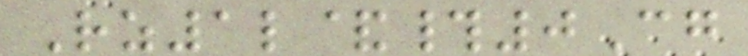Rz1l&#0Cg
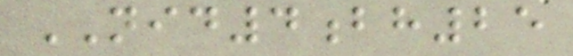NID4bh25
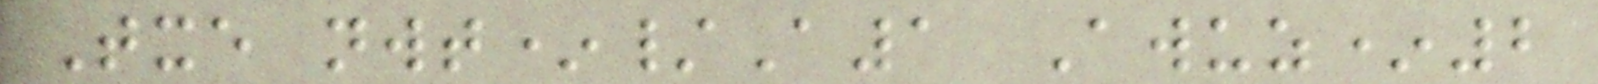Txe nwt*/A1 Awuz*2
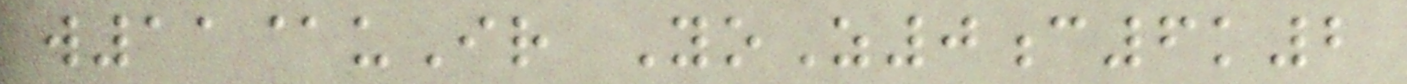w11@uIr YoZ0c6k2
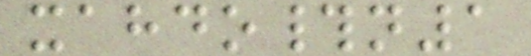xahdo#n1
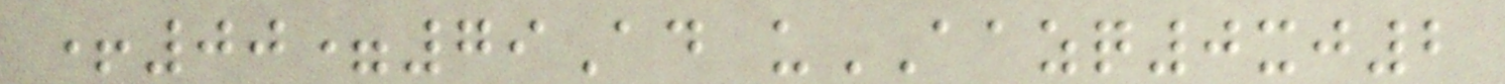+00=79Ad uAAZQ0xj2
